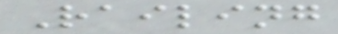Railing
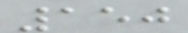150
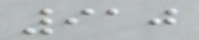910
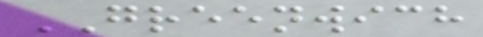GREENWICH
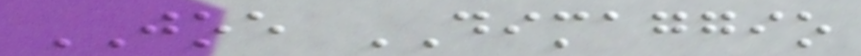JOE DIMAGGIO
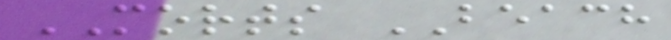MORTS BEACH
